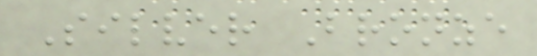Silver Bronze
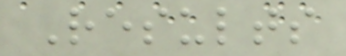Results
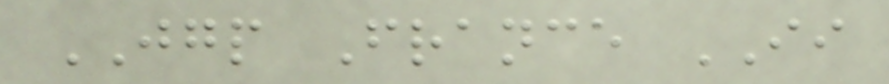JGP France II
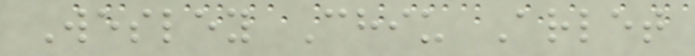Wesley Chiu Arlet
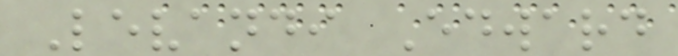Levandi Edward
